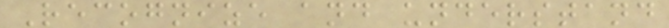Recognize and understand
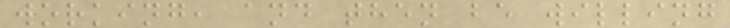working, and then be willing
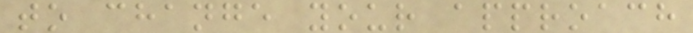to change your approach
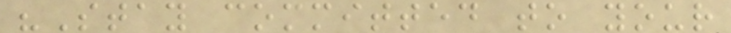"Stay committed to your
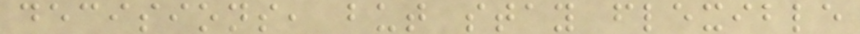decisions, but stay flexible
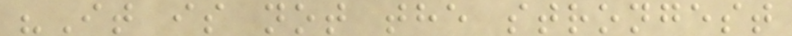"It is not the strongest
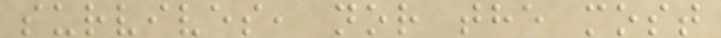survives, nor the most
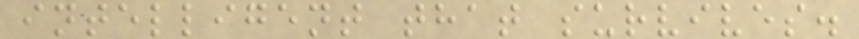intelligent that survives.
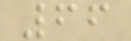66
